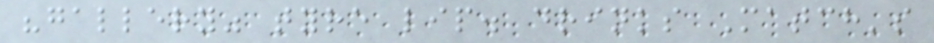"gallery" tyre lip. drinks Match's
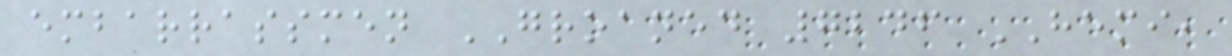embarrassmen GROANED 7246 HEMI,
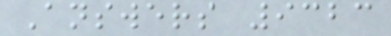Answers 9323
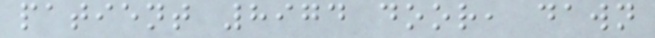patient 8974 door, dawn
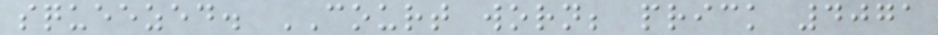squeezed. COURT worn; prick 4071
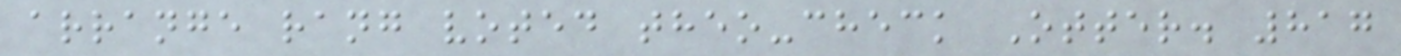arrange rang voted theo-check Otter. 817
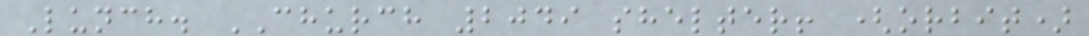Lunch. CHURCH 2049 shelter! (orbit)
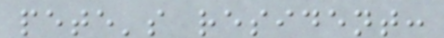pete's resident:
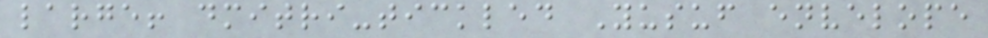large! dmitri-tickled Yusuf envelope
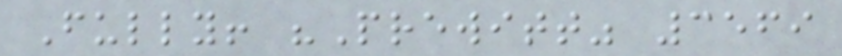Fully! "Prewitt" 3569
